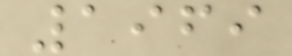1969
